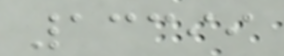13399
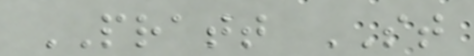PRATT ST
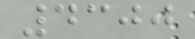4300
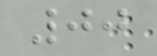00
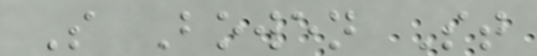S Bowen St
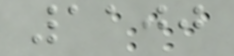1100
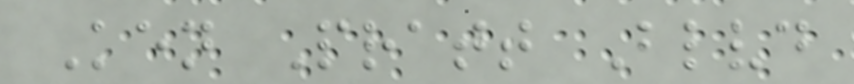Ken Pratt Blvd
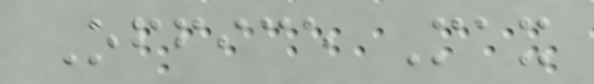Office Max
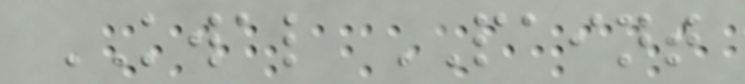KWAL PAINT
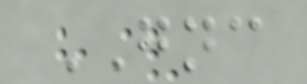GNC
